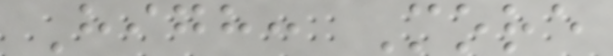High: More
